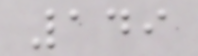149
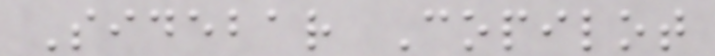Sidebar Copilot
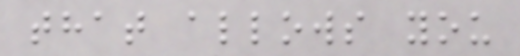that allows you
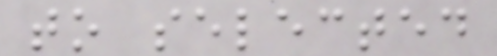to selected
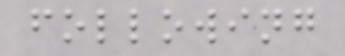following
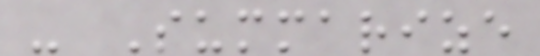- Summarize
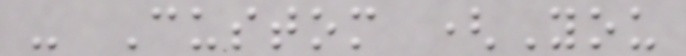- Custom (You
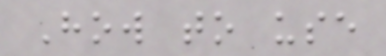How to use
